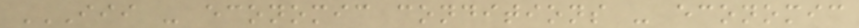III - ECONOMIC CONDITIONS - ECONOMIC
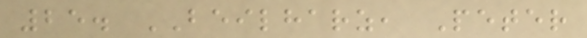25. BEILHARZ, Peter
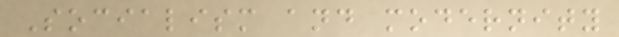Socialism and modernity
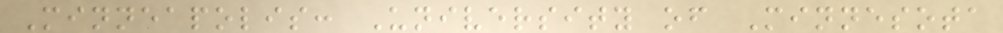Minneapolis: University of Minnesota
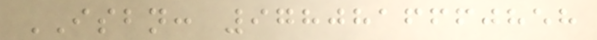ISBN: 9780816660858
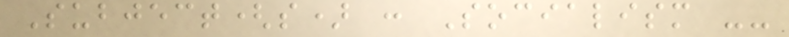Subject(s) : Socialism --
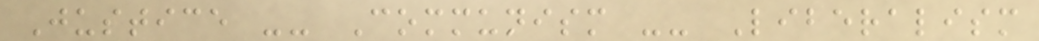Justice -- Communism -- Liberalism
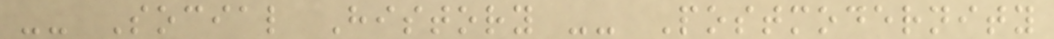-- Social History -- Postmodernity
